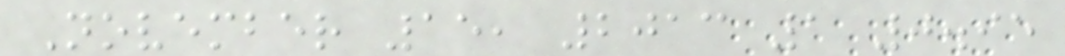November 15, 2013 1 0.95
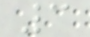3
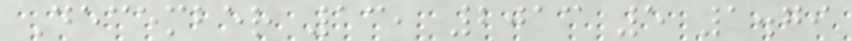December 13, 2013 5 1.79
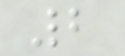2
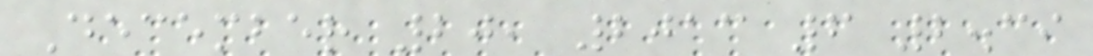December 20, 2013 6 2.39
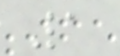1
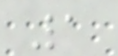1
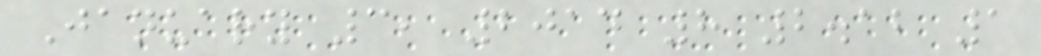January 3, 2014 8 2.12 1
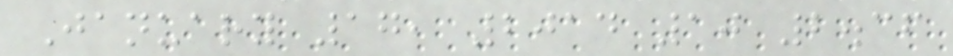January 17, 2014 10 2.36
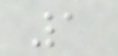1
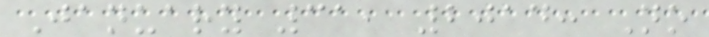January 31, 2014: No
